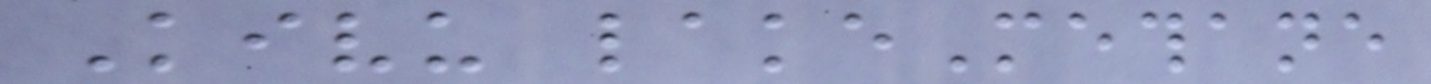Kivu lakeMethane
